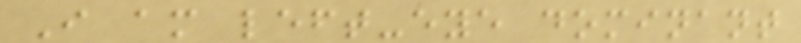I am left-eye dominant
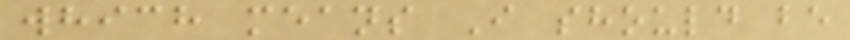which means I should be
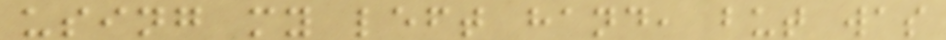using my left hand, but was
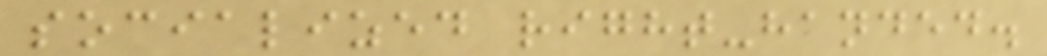socialized right-handed.
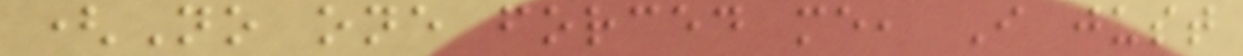(No one forced me, I just
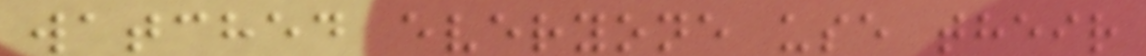watched everyone use their
